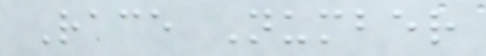Race Number
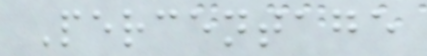Percentage
